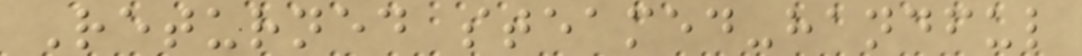Returned steamed-handful
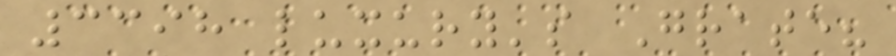3398 luxury's Grate?
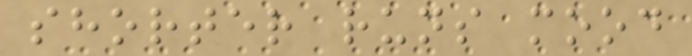shorter runs mood
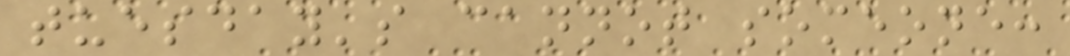tuesday's cannot someone:
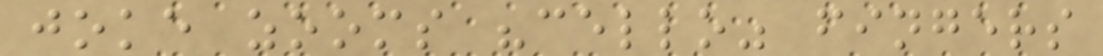joke zooms "cello" fingers
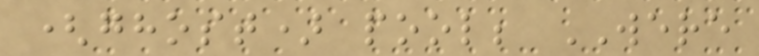(ghost) pool; WERE
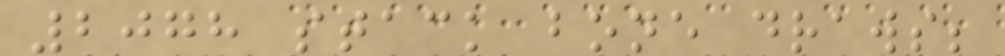2078 stack bone draws;
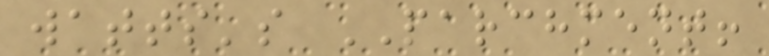watts's PARCHMENT!
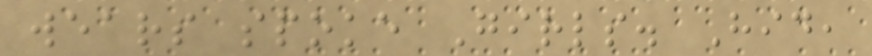wears spoke Girls. Hid,
